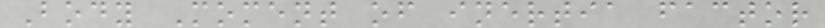Body Moment of inertia factor
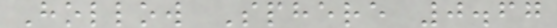Hollow Sphere 0.67
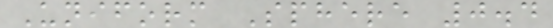Uniform Sphere 0.4
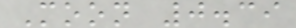Moon 0.39
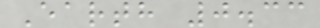Earth 0.33
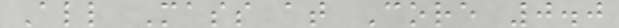All Mass at Core 0.0
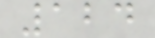124
